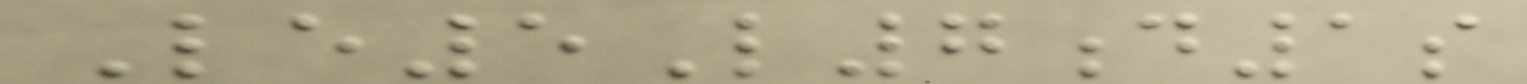Le5L7d1s
